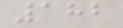182
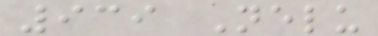939 Nelu
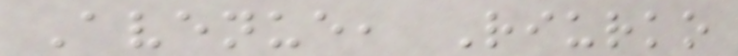Avenue, Riurko
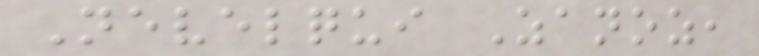Nevelqui Zanoz,
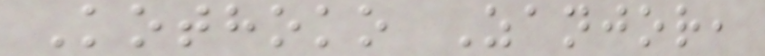Kothoko Zanjor,
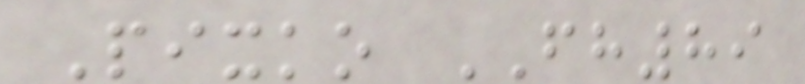Pixko FH89
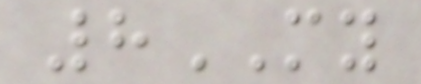8MY
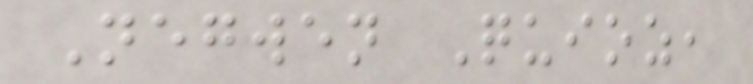Negwen Quioz,
